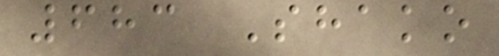683 Shako
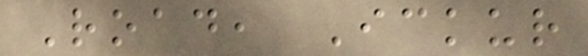Road, Ickur
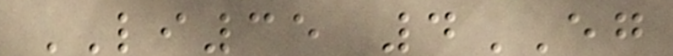LI35 4EG
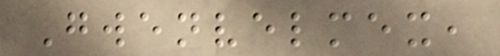Gwenvelmex,
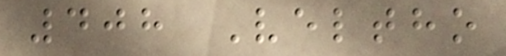408 Veltho
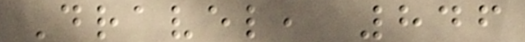Dravel, 846
